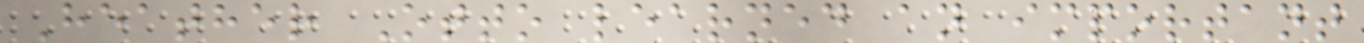Heather Otto learned an important
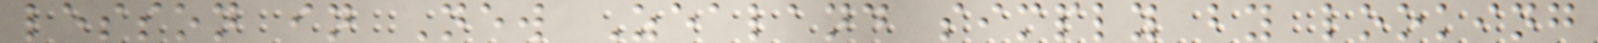lesson in New Zealand simply by looking
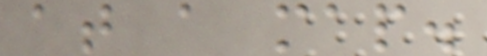at a map.
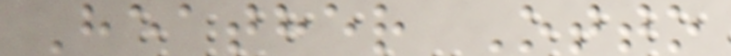Heather Otto
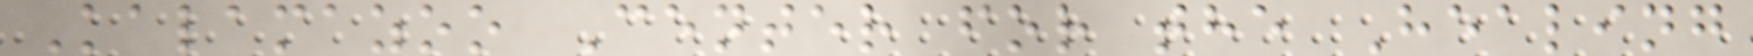Kalamazoo Center for the Healing
